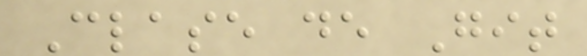Clase de Git
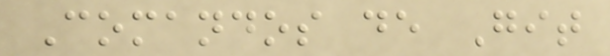Comandos de Git
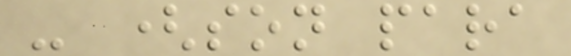- (son para
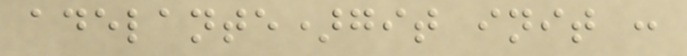adelante)git init :
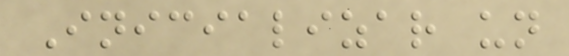Inicializar un
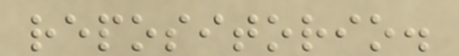repositorio.
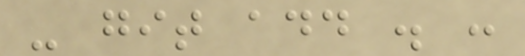- git add . :
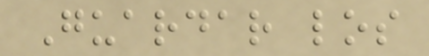Guardar los
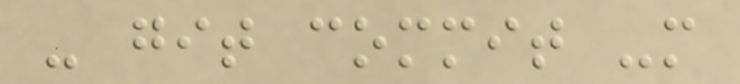- git commit -m
